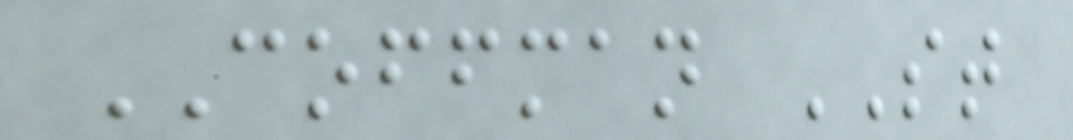COFFMAN ST
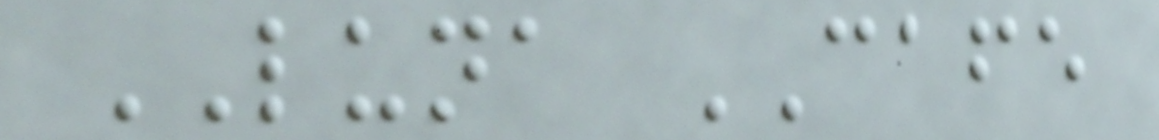LUNA CAFE
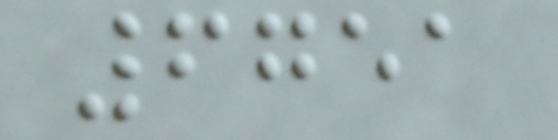6751
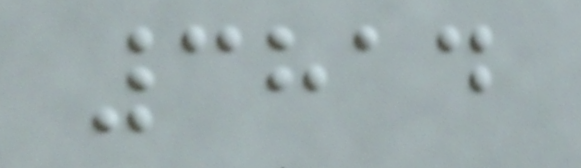3814
